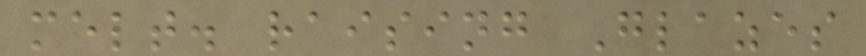melt. raising Glazes
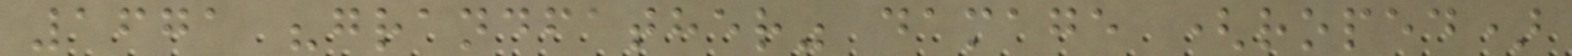1671 "grandfather" damage (roped)
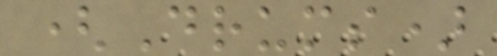(Drums)
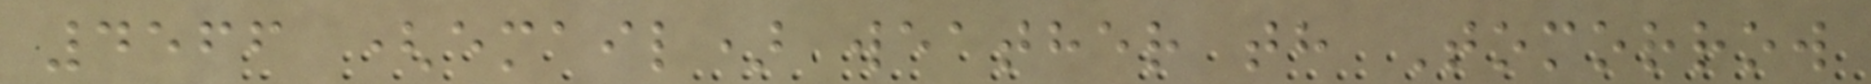4566 (email) weather th Tomorrow
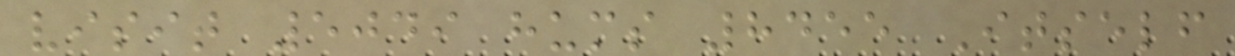visit 5049 hums 8455 Itself
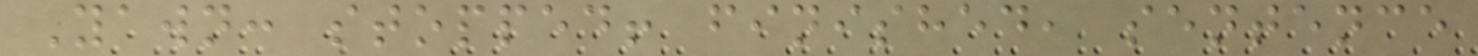Yawn: stopped! finished, sentence
